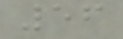56
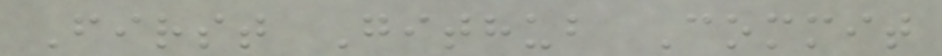First Github Commit
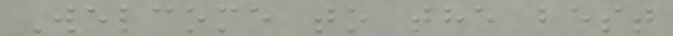Welcome to the best
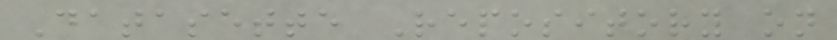Datasette Repository on
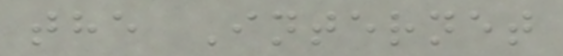the Internet
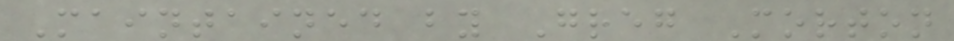Maintained by Greg Morton
